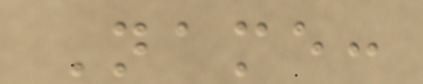Name:
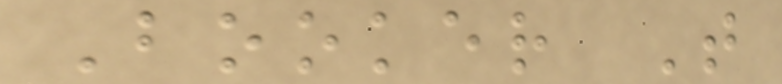Booker T
